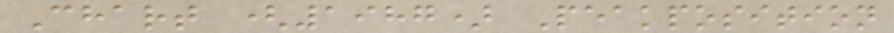Chart (1987) Peakposition
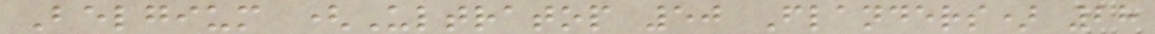Belgium (Ultratop 50 Flanders) 28
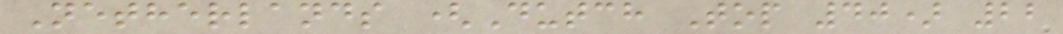Netherlands (Dutch Top 40) 22
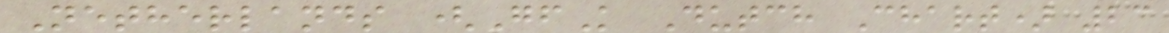Netherlands (GfK Dutch Chart) 23
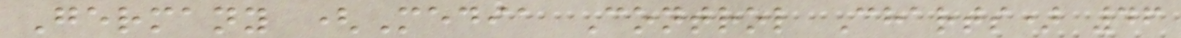Germany (Media Control Charts) 46
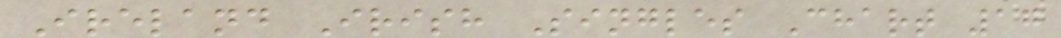Ireland Irish Singles Chart 17
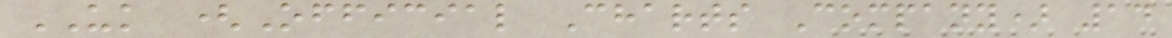UK (Official Charts Company) 14
